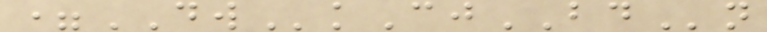=DWkCjBDn
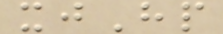xjHp
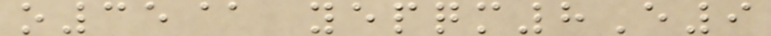o35@ yepqm8E9
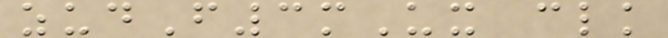zudF3mUx clk
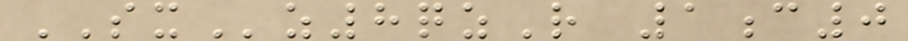SXz8qzR 1c0
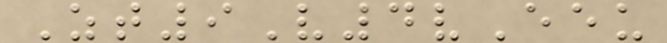Zt9V4vEeu
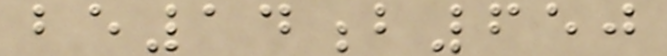be14b650
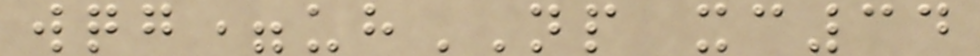wqg=uhNP xc34
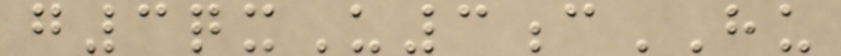g3qxU3cHU
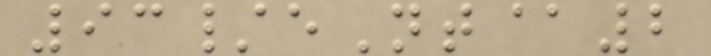93/eNt@2
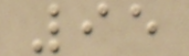95
